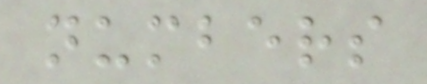numbers
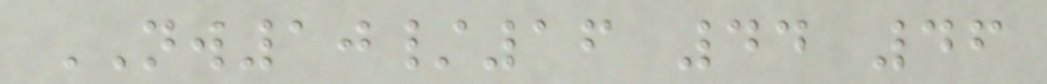NW10/16 44 46
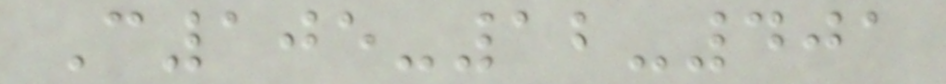C105-12-401
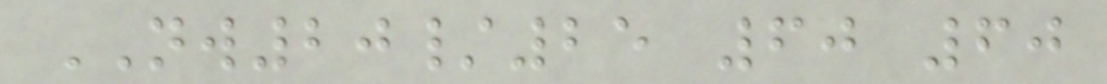NW20/25 60 60
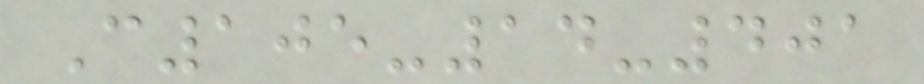C105-14-401
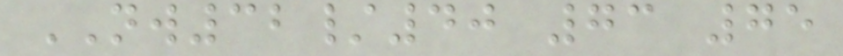NW32/40 73 75
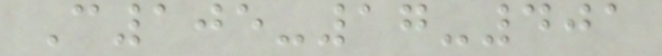C105-17-401
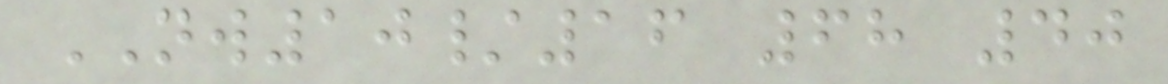NW10/16 68 40
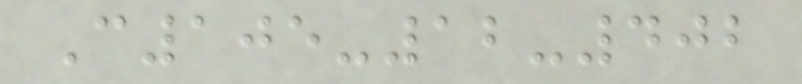C105-12-402
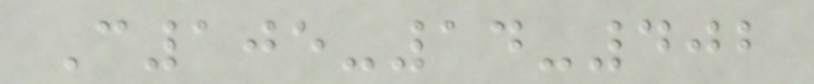C105-14-402
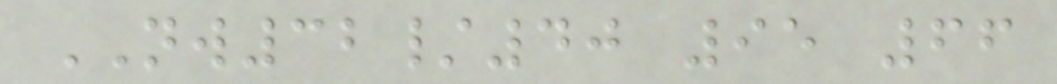NW32/40 95 66
